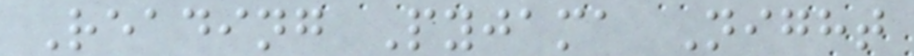Reading Pyjama Night
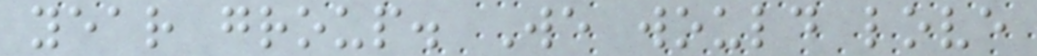year group. We would love
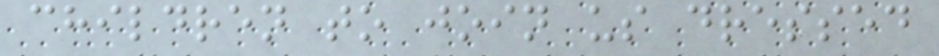children to join us dressed
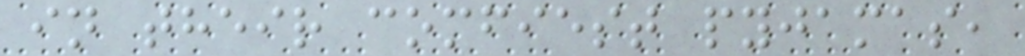in their comfiest pyjamas,
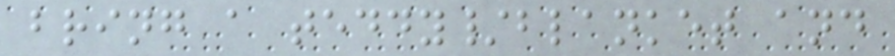bring a teddy/blanket and
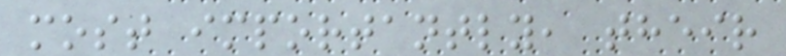most importantly, their
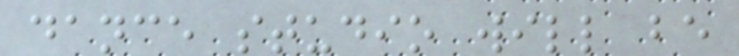dance studio will be
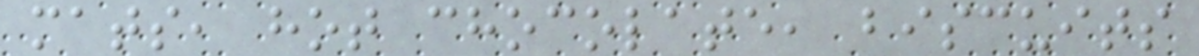mats, hot chocolate, biscuits
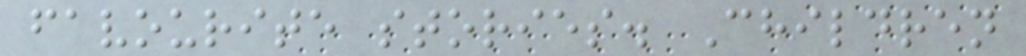favourite stories. Children
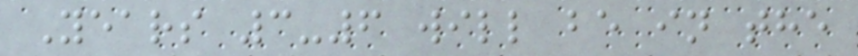Years 3-6 will be in the
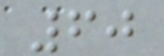60
